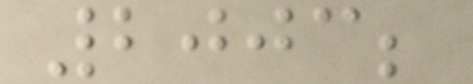2003;
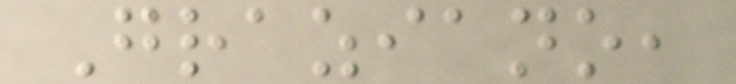Graziano,
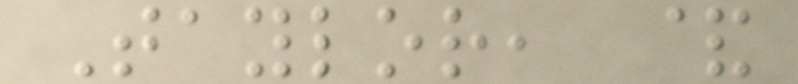Taylor, &
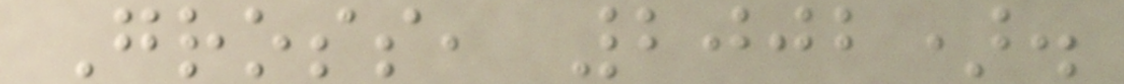Gross, 2002).
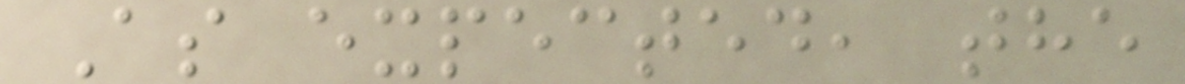As expected, the
